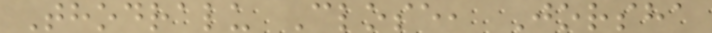Thodralu Close, Jorsha
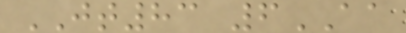JT83 6AA
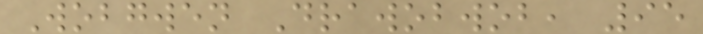Wobgwen Drawobwob, 95
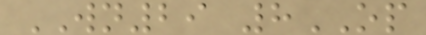WN29 8OP
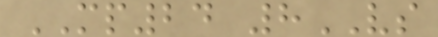MP24 8VS
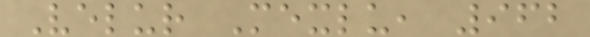Velur Mexlu, 962
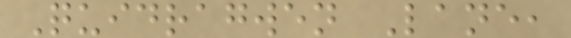Quidragwen Lane,
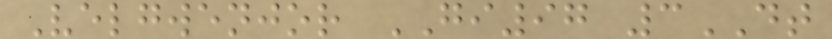Velgwenjor GI97 3DT
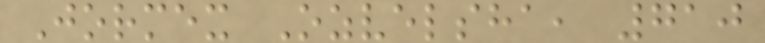Jormex Ozvelsha, 710
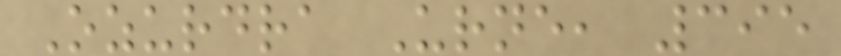Ozurdra Urne, 395
